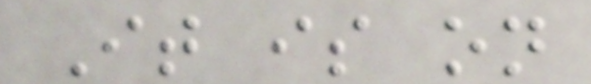It is on
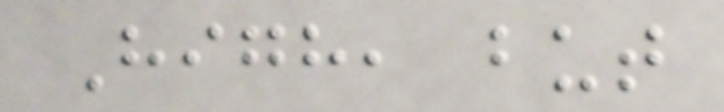High, but
